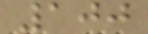100
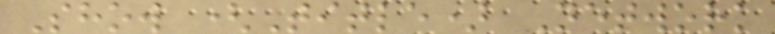Show (Title) Network
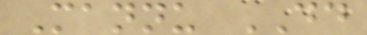Mannu DD
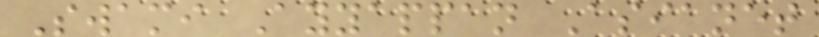Swami Ayyappan Asianet
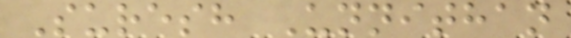Suresh Unnithan
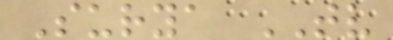Surya TV
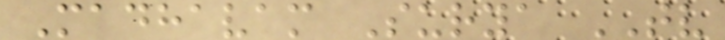Madhavam Surya TV
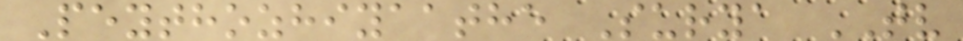Peythozhiyaathe Surya TV
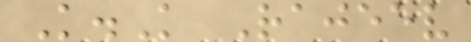K.K Rajeev
